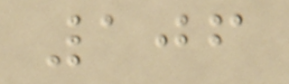106
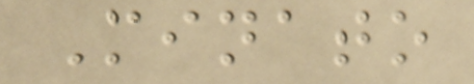Minato
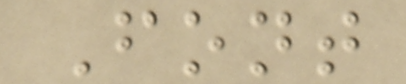Font
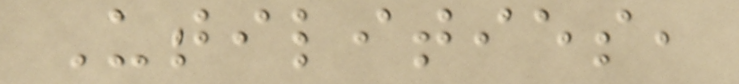Utilities,
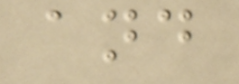and
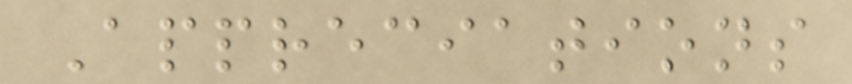Appreciations
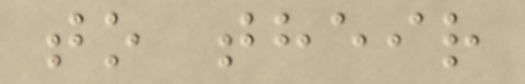to their
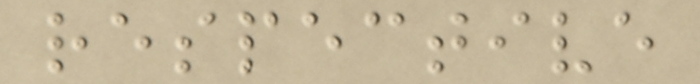respective
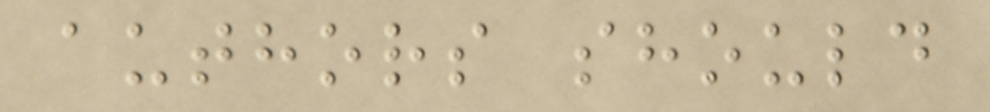authors should
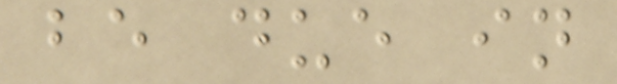be due in
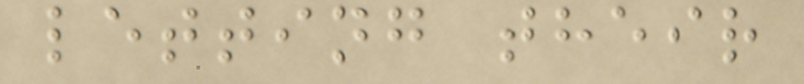letting their
